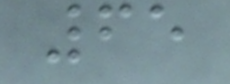65
